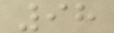98
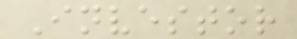Investor
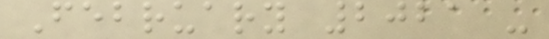February 2021 -
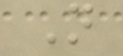N
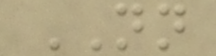NN
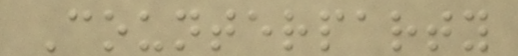Counterparty
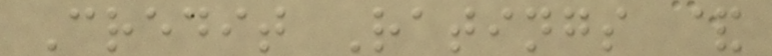Credit Ratings &
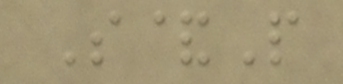S&P
